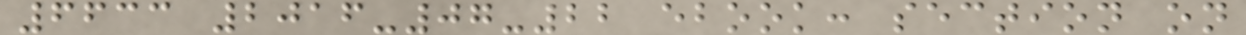6633 2016-07-22 ebook: section on
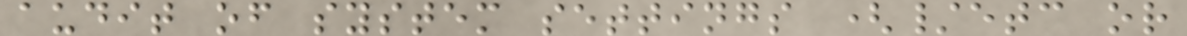audit of system settings (/etc or
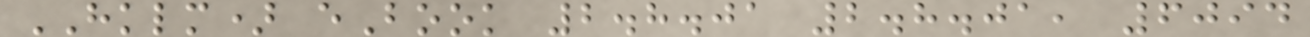HKLM) eBook 2.8.01 2.8.01, 6094
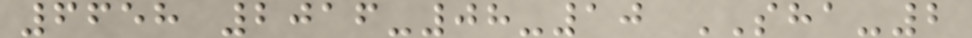6658 2016-08-10 SHA-2
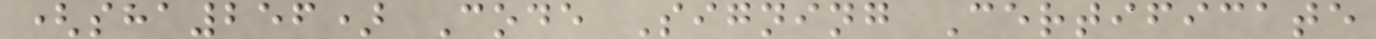(sha256) Code Signing Certificate
